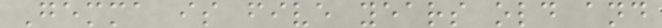Gemma is five years old and
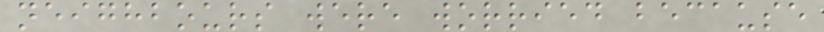neighbours were worried because
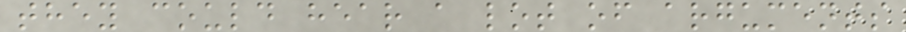they could hear a lot of arguments
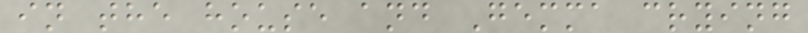in the house and Gemma crying
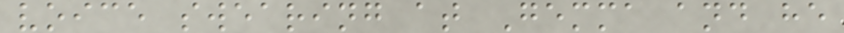voice swearing at Gemma and he
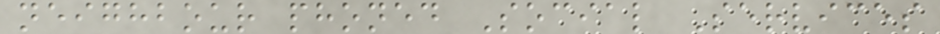neighbour phoned Social Services
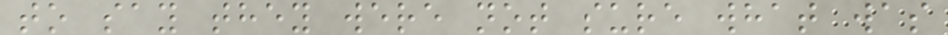to say they were not sure what was
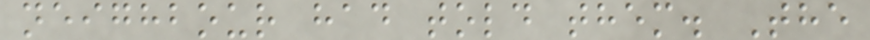neighbour had told them. The
